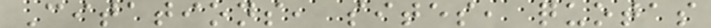Citations, sites, quotas
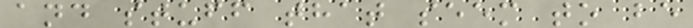and stuff that seem to be
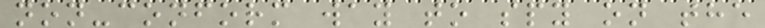non-conform way to spy on the
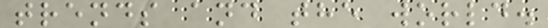trends and the world.
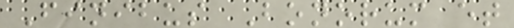Finibus Bonorum et
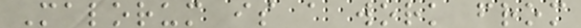Malorum is a work from
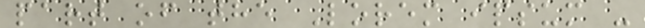part of the Lorem ipsum -
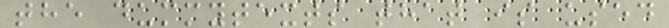the dummytexts that is used
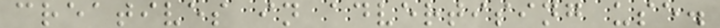creatives in advertising use.
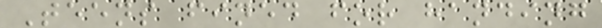Teens fined for handing
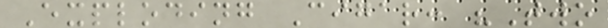Exploding Cigar: "Two
